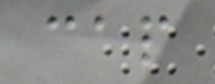cap
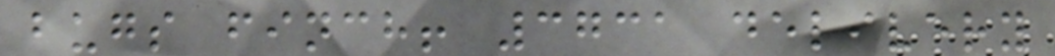bugs finch! 3731 delivery
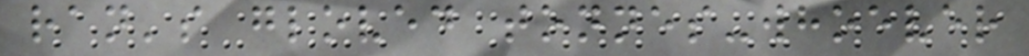ran's gloved tonnes-whoever
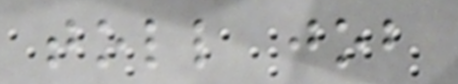toll job
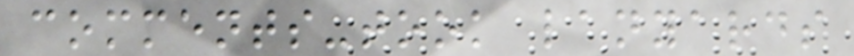comments-took lanyards
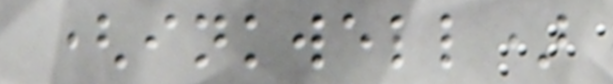(inkwell)
